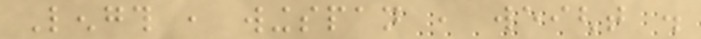Length , wingspan , weight .
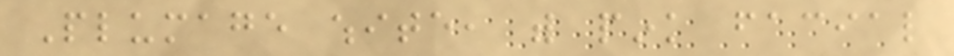Plumage white, with pink facial
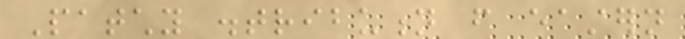Patchy distribution from eastern
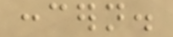concern.
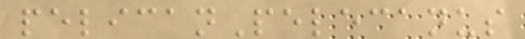pelicanPelecanus
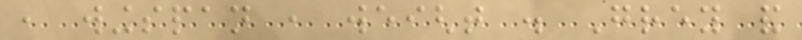, wingspan , weight . Grey and
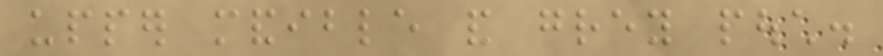upper mandible and grey pouch.
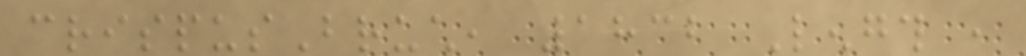crispusBruch, 1832 Length ,
